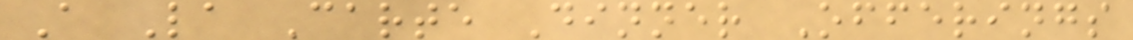A La Carte Dinner Offerings
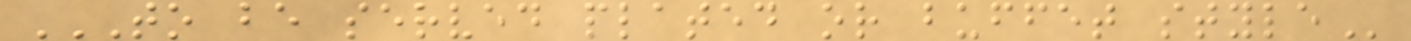TO BE SERVED PLATED OR BUFFET STYLE
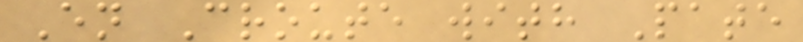En Croute with Pate
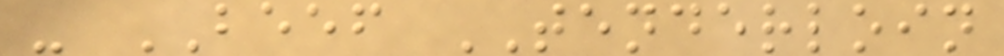- BEEF TENDERLOIN
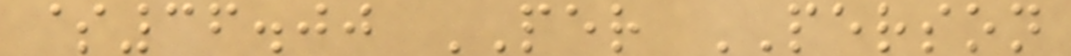$36.00 PER PERSON
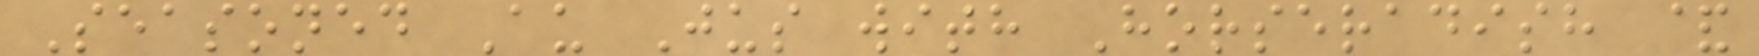Seasoned Au Jus with Horseradish &
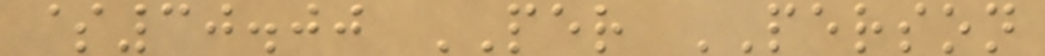$30.00 PER PERSON
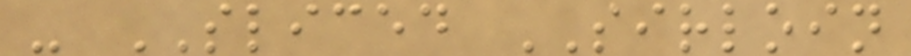- SLICED SIRLOIN
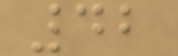42
